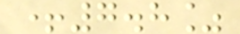+7.8%
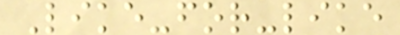Like-for-like
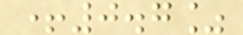+0.7%
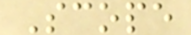Scope
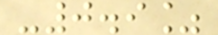-0.9%
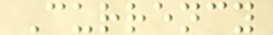Currency
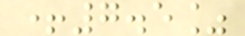+7.5%
